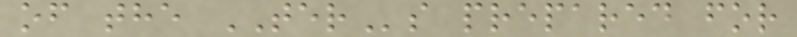of the TERs prepared for
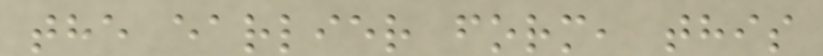the earlier form, this
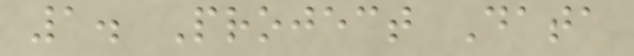1. Project Data
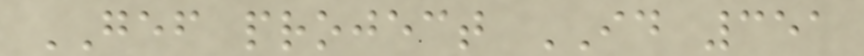GEF project ID 351
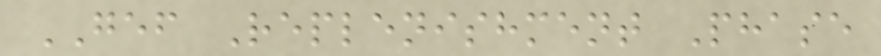GEF Replenishment Phase
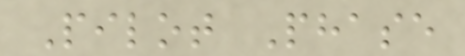Pilot Phase
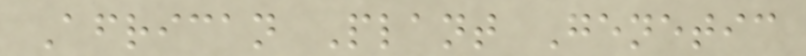African Plant Genetic
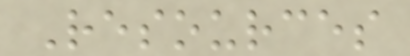Resources
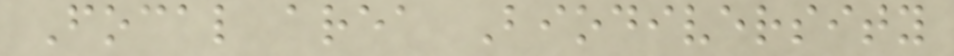Focal area Biodiversity
